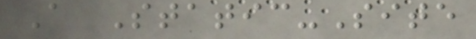A Static-Site
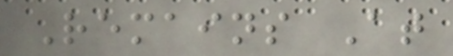Remains At
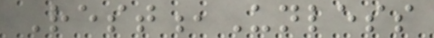Rest,Unless
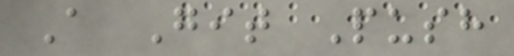A Git Push
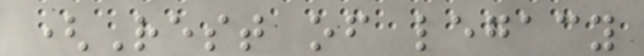(Rest of legacy
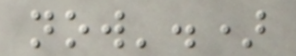now'.)
